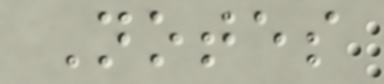Notes
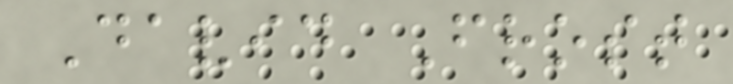David Frost
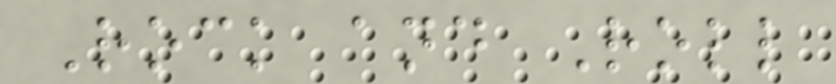Rock and Roll
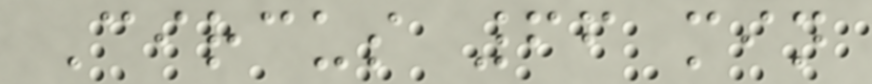Circus 66 min
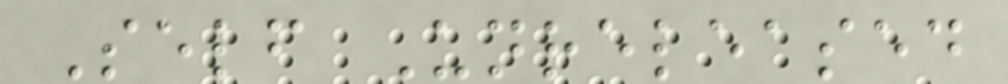Self Unreleased
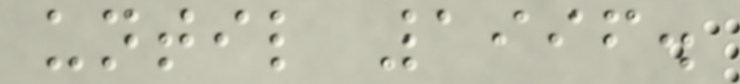until 1996.
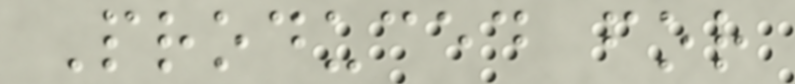Produced for
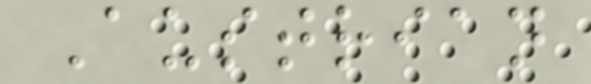Austrian
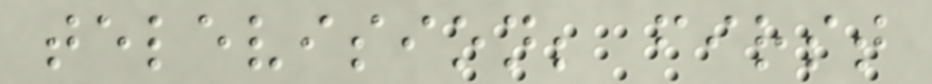television; first
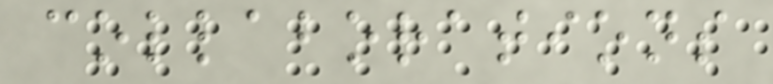collaborations
